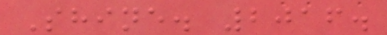Shine. 2016.
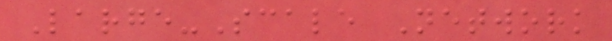Large-Scale Network
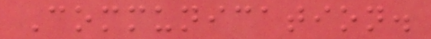Communication.
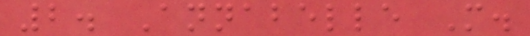2. Annabelle M.
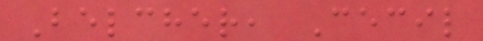Belcher, Cecil
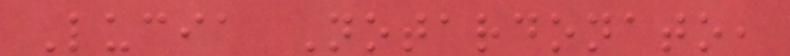Lucia Notardonato,
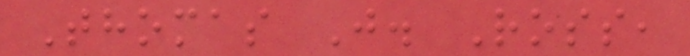Thomas J. Ross,
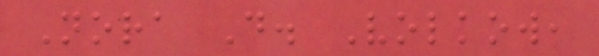Nora D. Volkow,
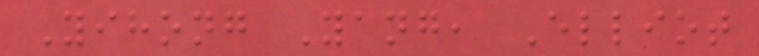Yihong Yang, Elliot
